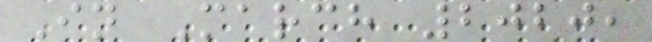In March 2020,
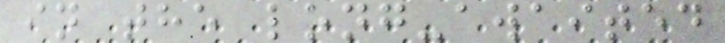in the long-awaited
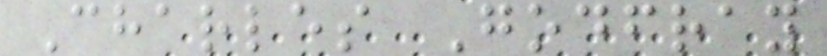Charles Godfray
